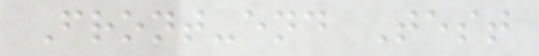Front-end Test
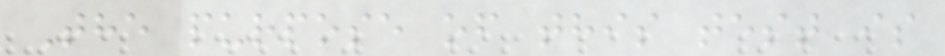The purpose of this test is
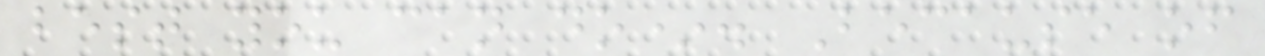best you can do*. Because of
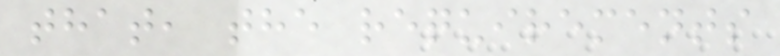that, the requirements
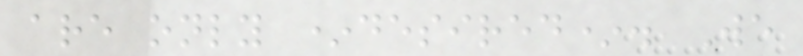are only *desired*. We
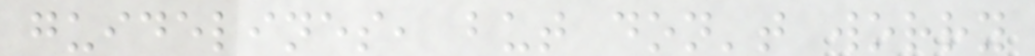guidelines, but don't worry
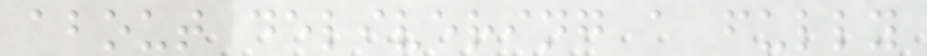about delivering a fully
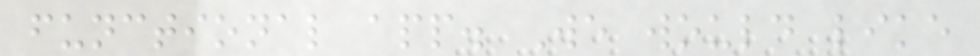functional app. We would like
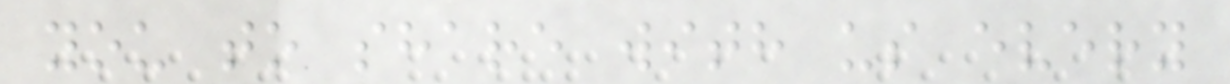you to share with us every
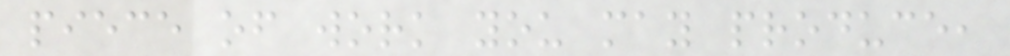piece of work you may produce,
